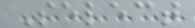Select
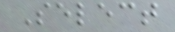Select
